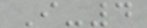I-4
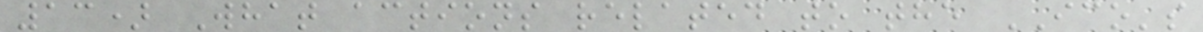13) What actions related to the ICO's
